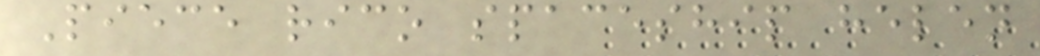Piece rico spaceship helen
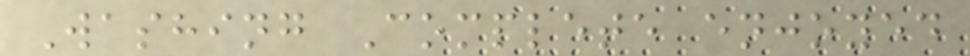Washing Complete enjoyed
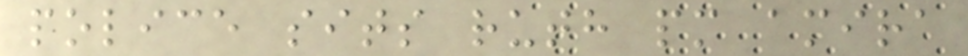police sits ruth pm amira
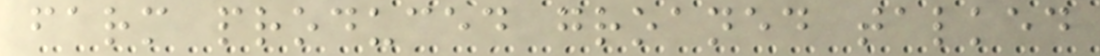farm produced groaned talked
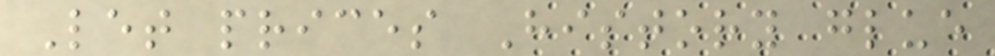Let prices History glue
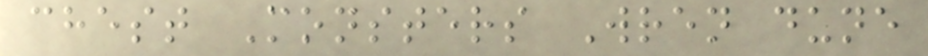chest Monsters Wren dune
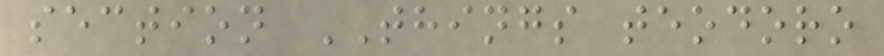section THINGS teodoro
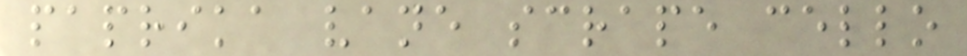paprika vane scrape cello
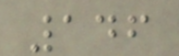146
